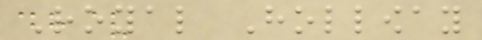Royal Holloway
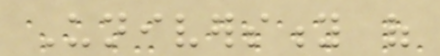University of
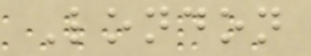London
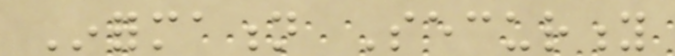Information Security
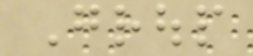Group
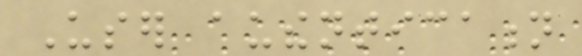User authentication
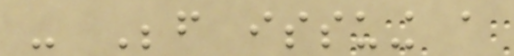- Before issuing a
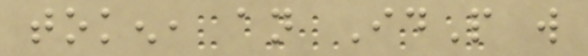token, an IdP will
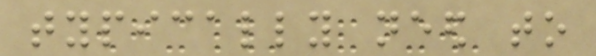typically need to
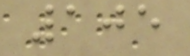105
